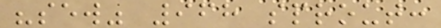"sew" 968 sprout:
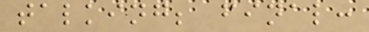talking; final:
